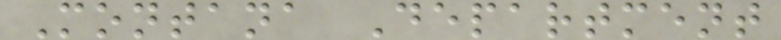Montana Department
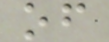of
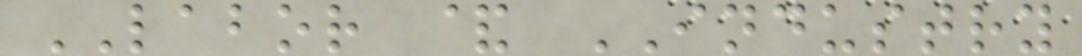LABOR & INDUSTRY
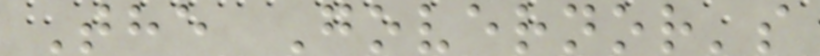The Governor's
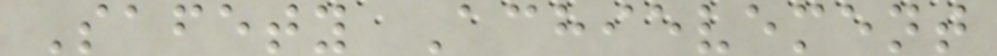Safety Achievement
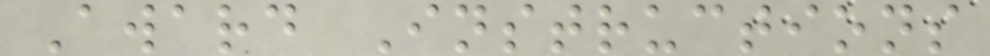Award Instructions
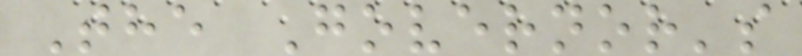The Governor's
